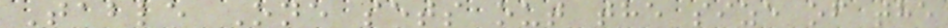Table One sets out the size of the
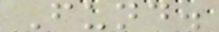Fund.
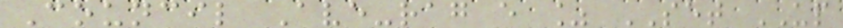Council Ave-rag e % SET UP
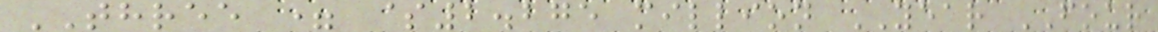THREE = $2.275 million YEAR FOUR
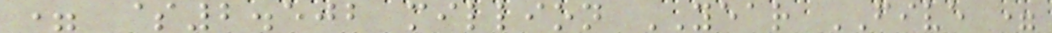= $2.502 million YEAR FIVE =
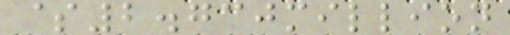$2.730million
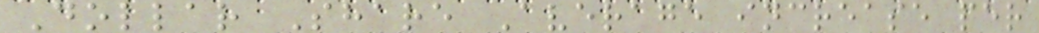Dollar Share Average increase per
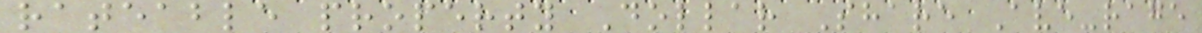rateable property Dollar Share Ave-rage
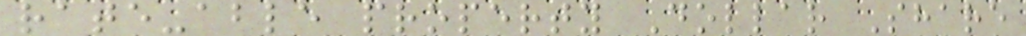rate-able property Dollar Share
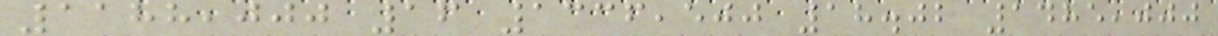1188,000 16 1336,500 18.02 1485,000
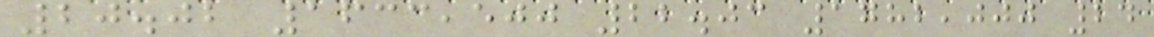20.02 1633,500 22.03 1782,000 24
